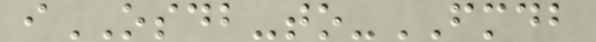iOSDB-to-FMDB
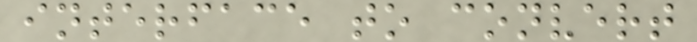interface to convert
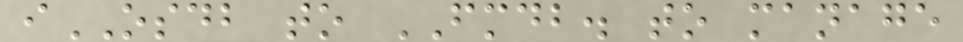iOSDB to FMDB. to manage
